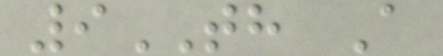9TH A
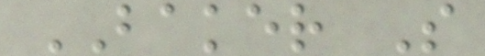BAKER S
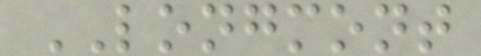LONGMONT
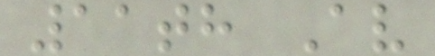11th Av
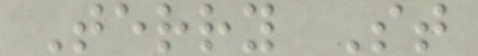Terry St
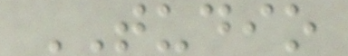TUDIO
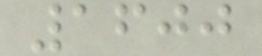1600
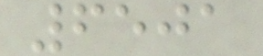6501
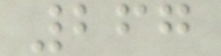267
